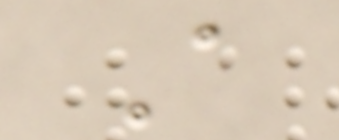A
